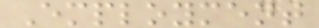Employment
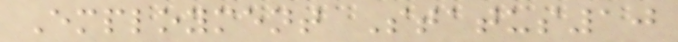Employment Status10
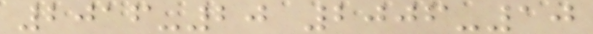2016-20 2006-10
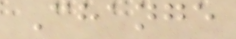Change
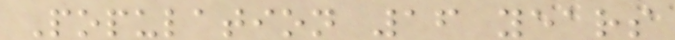Population 16 years
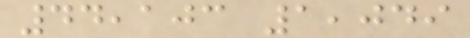44,103 1,049
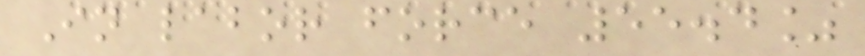In labor force 55.4%
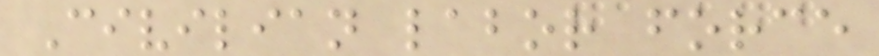Civilian labor force
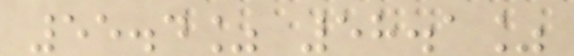55.4% 58.1%
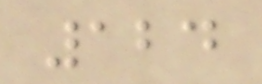124
